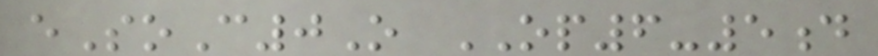eSoC0O OP6-5d
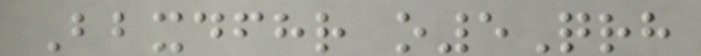Bbxdfhr o5Qrh
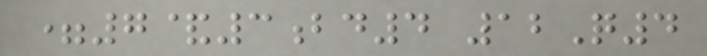=7&3bd4 12Q4
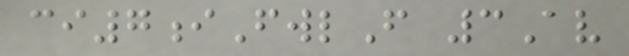ci7iFwlF 3Av
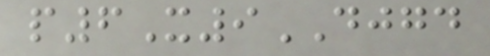p6X9DJGD
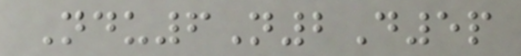Ndu6N2D5p
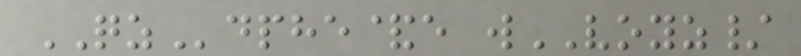QZdphe&e wVOYZ/
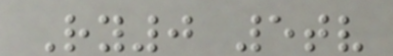Ry0 5tv
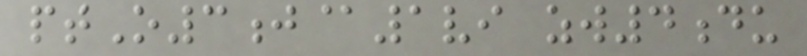ptO3j@1vi zw4du
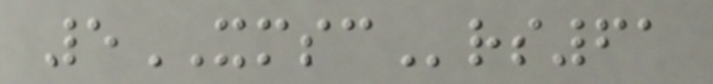5XMSCrs61
